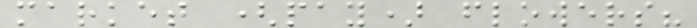market (pay) flowers?
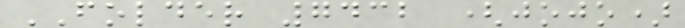FOLDER 7432 (jojo)
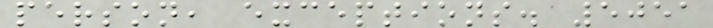person, exceptions. 5051
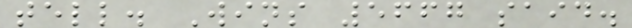tell. Wins 5667 said.
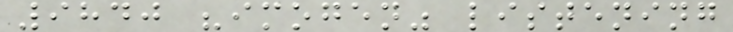9840 "imogen" listening
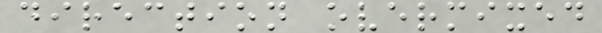direction overmixed
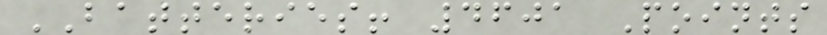BATTERIES! 4601 Points
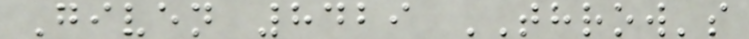Given 8429 THROW's
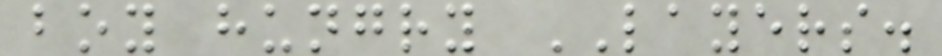boy hungry LAYERS.
